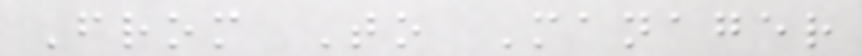From To Manager
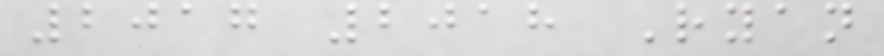2017 2018 Ryan
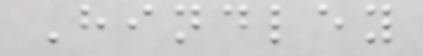Hindley
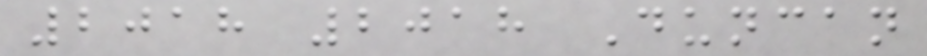2018 2018 Duncan
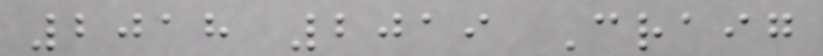2018 2019 Craig
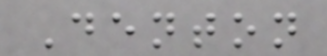Denton
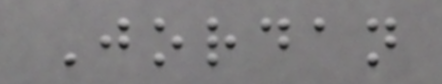Jordan
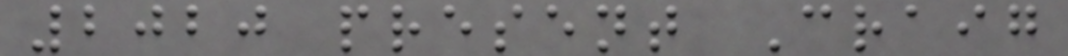2020 present Craig
